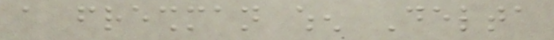a freshman when Delta
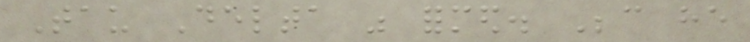Tau Delta was formed. Because he
